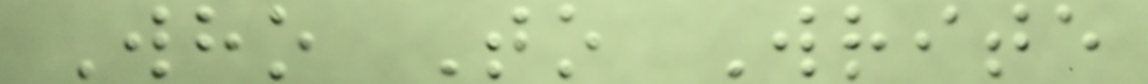Who To Write
